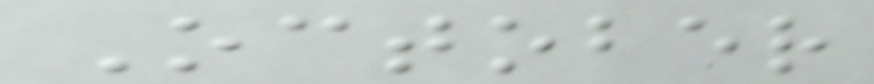October
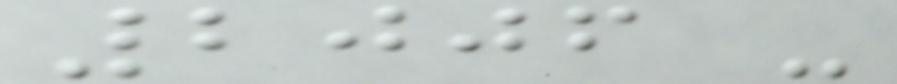2006 -
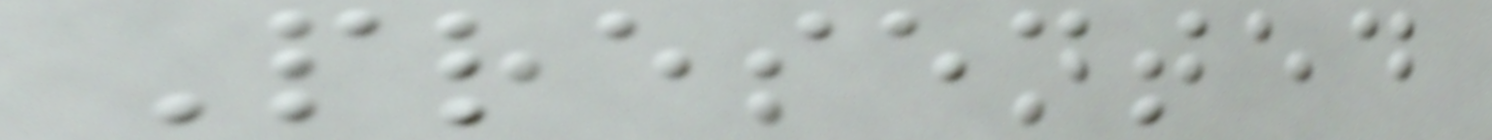Presented
